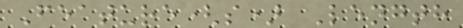Feature(s) Length
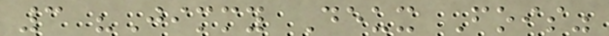3 "Jimmy Deux Fois"
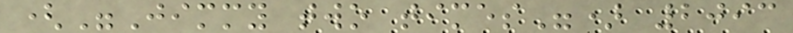("Jimmy two times") 2093
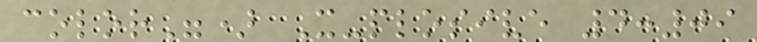color") X-plosive 4:09
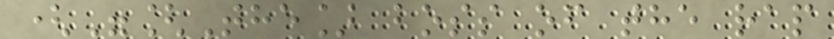("[The] boss of the rap
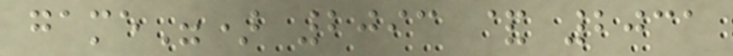game") 2093 & 2031
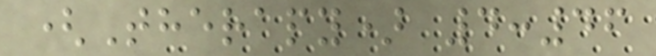(Therapy) 4:46
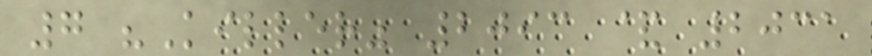7 "Killer" 2093 & 2031
